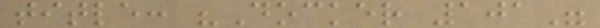title: "Docker 101"
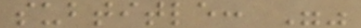subtitle: ""
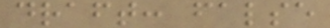draft: false
